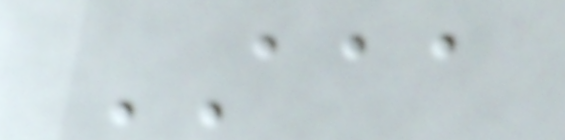AAA
